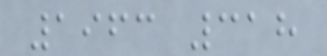1963 318
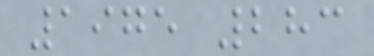1975 283
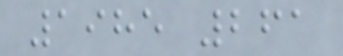1985 261
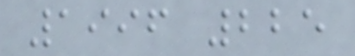1996 225
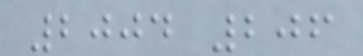2004 206
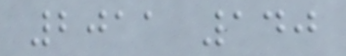2011 140
